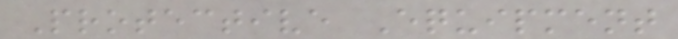Protective Equipment
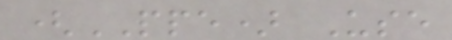(PPE) Use
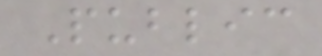Public
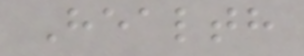Health
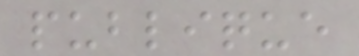publique
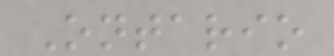Ontario
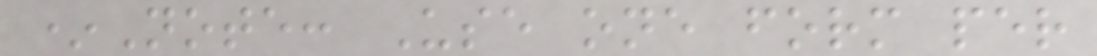*Note: Use one form per
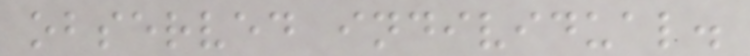observed individual.
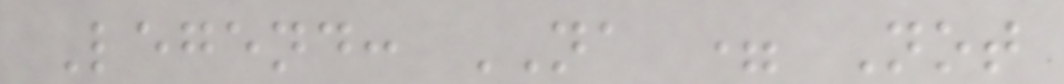Legend: NA = Not
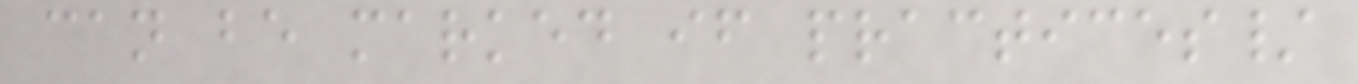can be marked if practices/
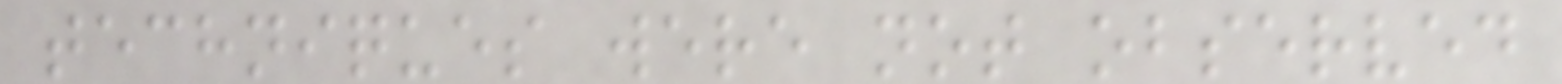techniques were not observed
